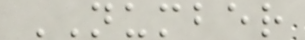NUMBER
